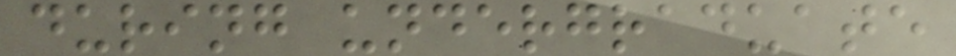during undergraduate
